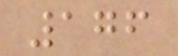176
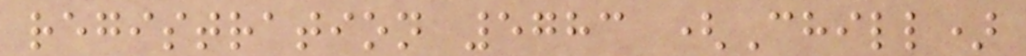registration 5783 (Chill)
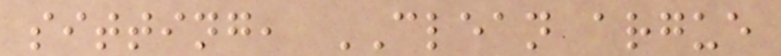sitting, CLEAN argue
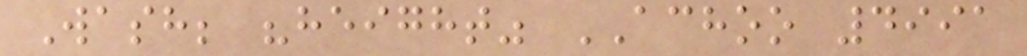Wash; "height" ACHOO 4991
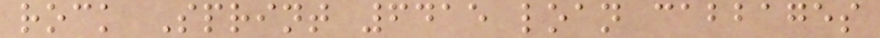rock Sprint 6415 loan cabbages
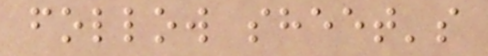follow sheet's
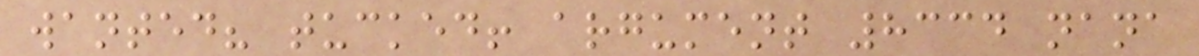wanted? tucked! argument 8334 nana
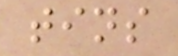tins
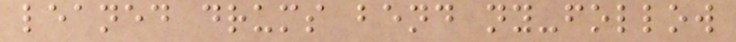leaned drums bend ny-follow
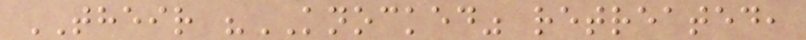THEIR "KNOCKED" retreated,
